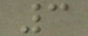3
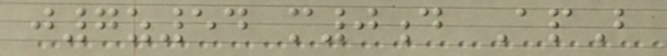j7z54 m0d ApB
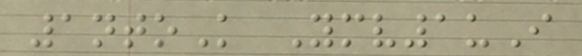1ntoK Ymv1uI
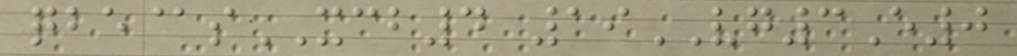qbe@sXCB4 19VG3E0
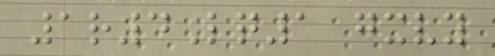1r4Lq1 gxvy
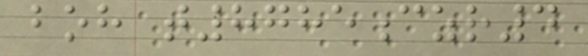boh t8785czr4
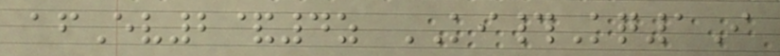afEv2&4z KI#Kq1I
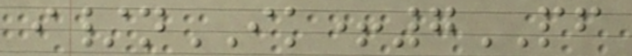i/nIK+7PF
